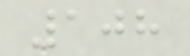108
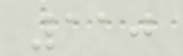110
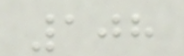108
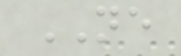NE
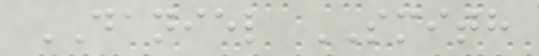DANIEL SMITH
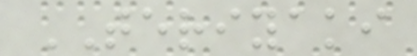TERIYAKI
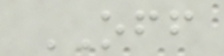OFF
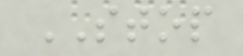STOP
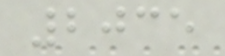2035
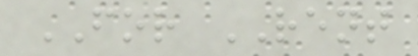FOR RENT
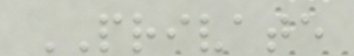PRIVATE
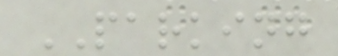PARKING
